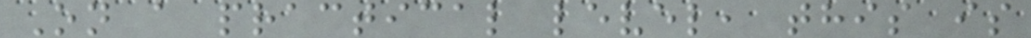On a practical level, this is
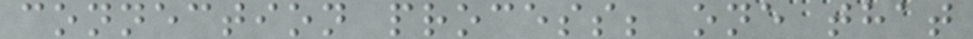connection process; one that
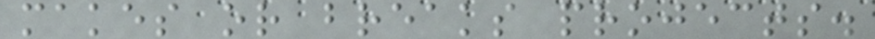makes or breaks projects.
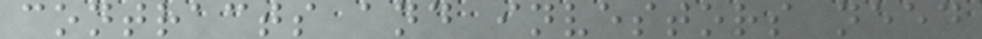contracts and investors need
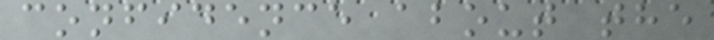confidence about the
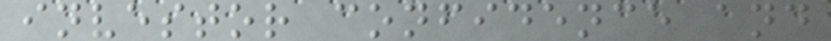investor confidence and
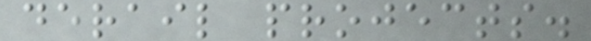derail projects.
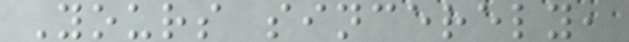Yours sincerely,
